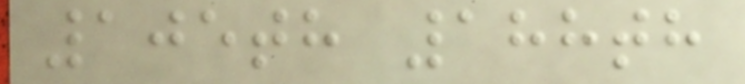105th 188th
